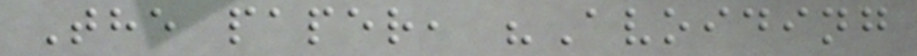The paper, "Avoiding
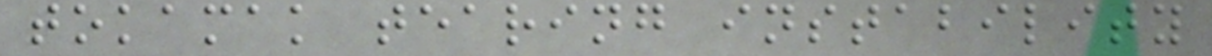tokamak tearing instability
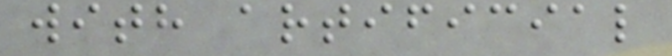with artificial
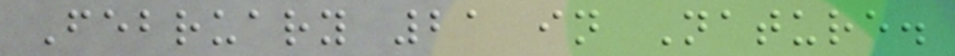February 21 in Nature.
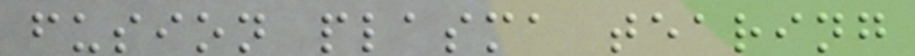fusion plasma tearing
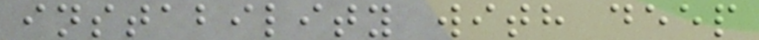instability with deep
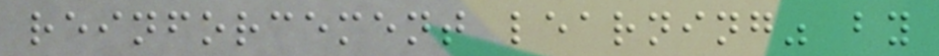reinforcement learning" by
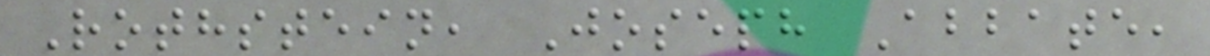Rothstein, Joseph Abbate,
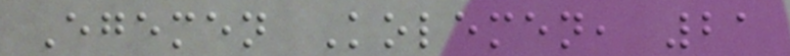Egemen Kolemen, 21
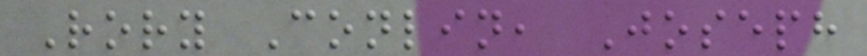Rory Conlin, Joseph
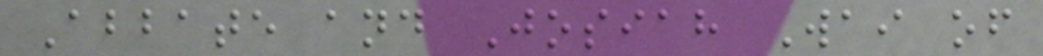Abbate and Josiah Wai of
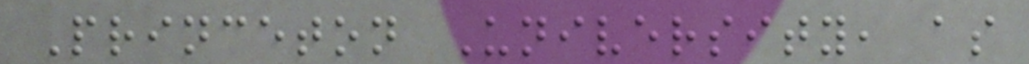Princeton University, as
